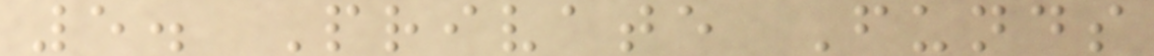5. Private Funds
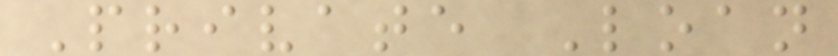Private Loan
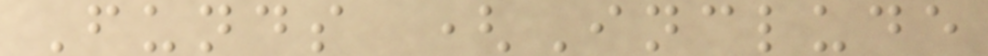Funds (Include
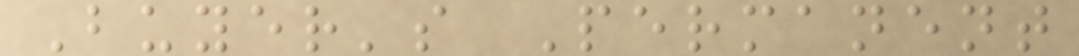Buyer's Permanent
